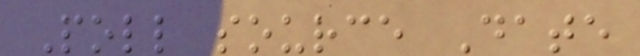Poll source Date
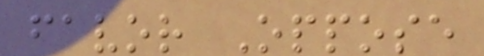favor Oppose
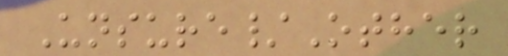Unsure/Other
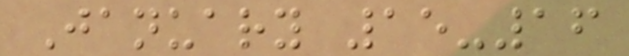January 15-16
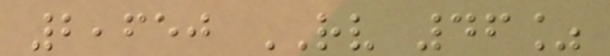2,650 RV 46%
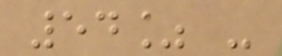54% -
